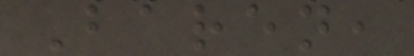Baren,
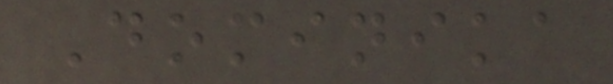Dominika
